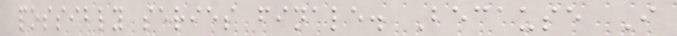possibly series finale. Because I
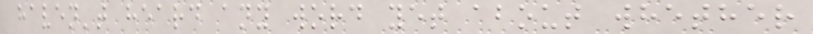haven't heard any word yet about whether
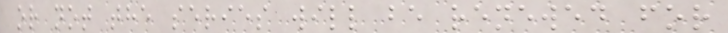or not the series will be renewed for
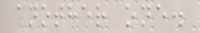another one.
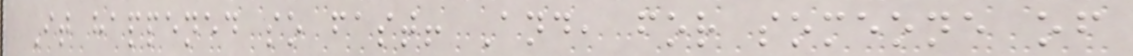It happened so fast! And, for someone of
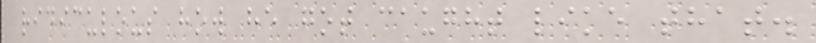ridiculous how he got caught like that.
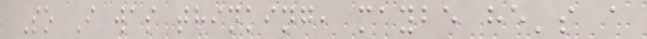So I was thinking, maybe he's a
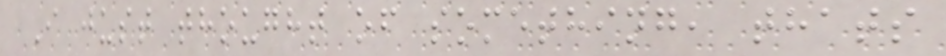I just thought of something, thats
